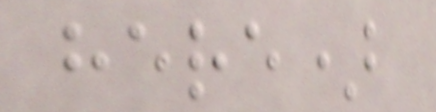here)
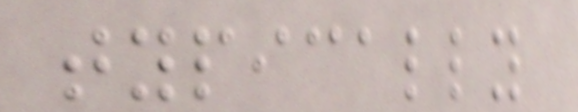typically
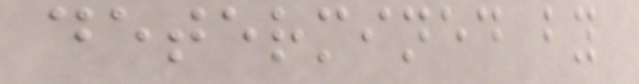determined by
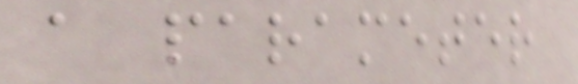a parameter
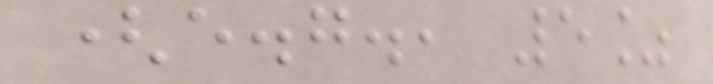(e.g., 5%
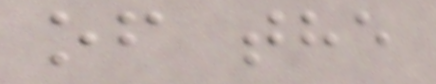of the
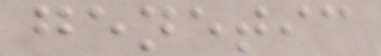genetic
